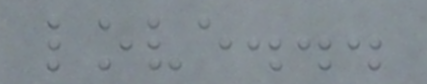love...
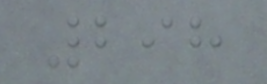298
